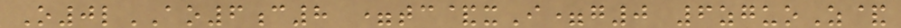O0lAO6c8 =tc&xI=g0 6zguoZ&
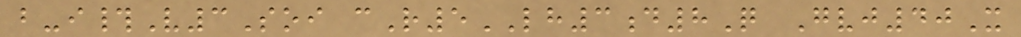b-i#V3Soi cR5LH3d8Q Gvj40X
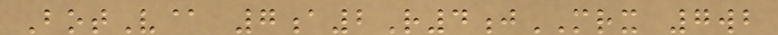BotV@ 7a2R4jMRX 7wb
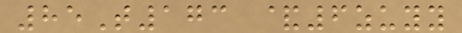85T173 &6zuyy
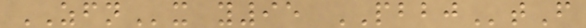ZFNx y95 PBBJtF
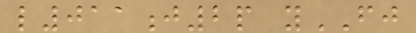l011j2p yFJ
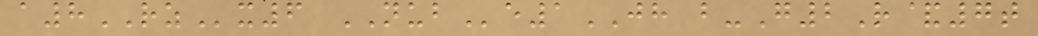a8RZx6 NUBe1JH b-G2R&7t
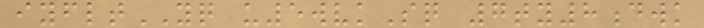iyfltYQ u5wvkSq 7ty8dwk
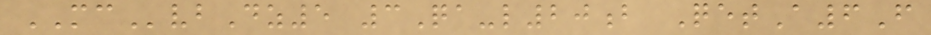MCvbDz5 3Qa-l20b QetA6F
